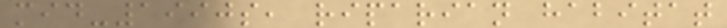mid-1990s, riparian habitat
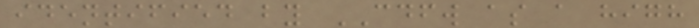identified by CDFW as a high
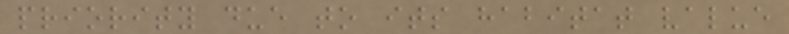priority due to its habitat value
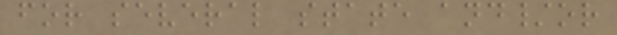for several state and/or
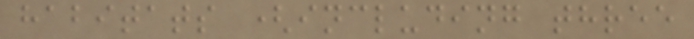habitats (including three
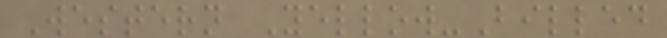Western Yellow-Billed
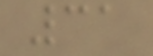31
